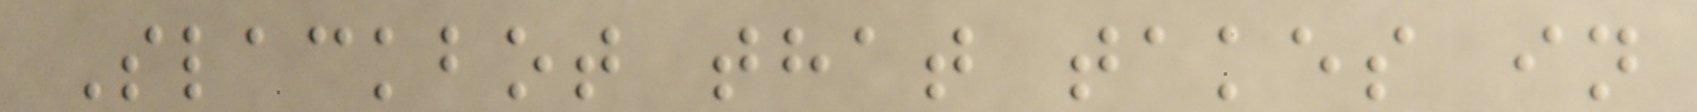Slackbot that takes in
